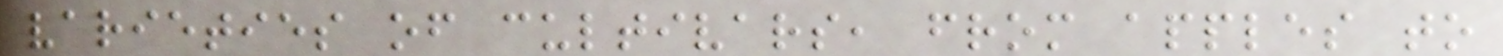varieties of cultivars, from apples to
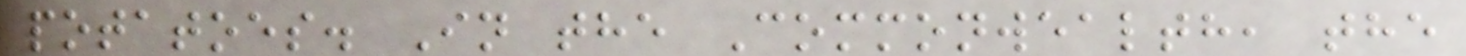potatoes. In the Commonwealth, the
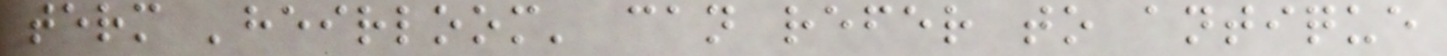term 'heirloom' can refer to antique
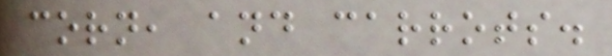corn, and carrots.
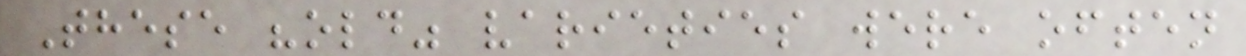These "old" varieties were often
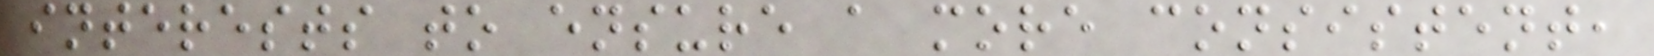interests to ensure a more consistent,
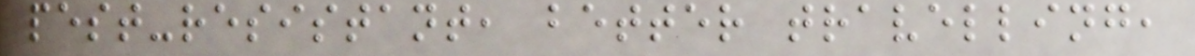pest-resistant, better travelling,
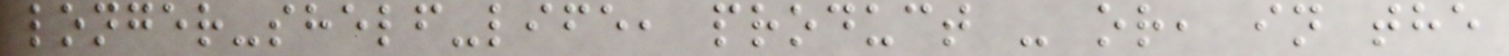longer-shelf-life, product - or, in the
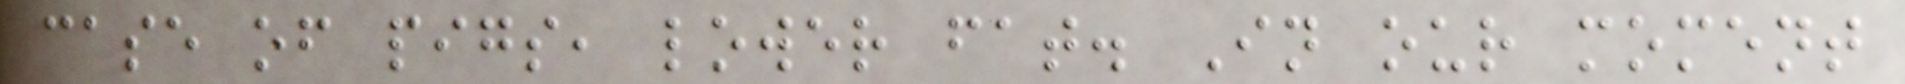case of pigs, lower fat. In our moment
